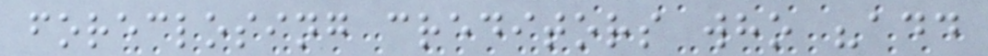foreclosing creditors who "add
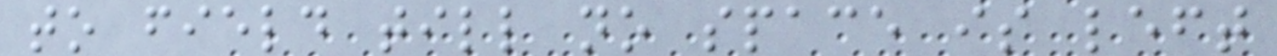to field till no space is left
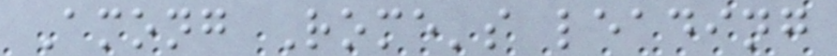Among Rome's leading
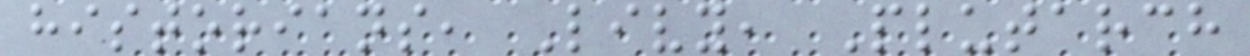historians, Livy, Plutarch
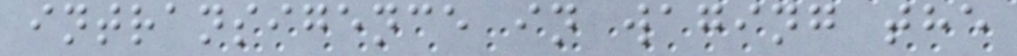intransigence in waging the
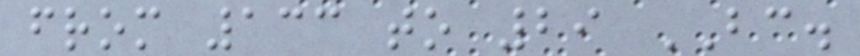from 133 to 29 BC.
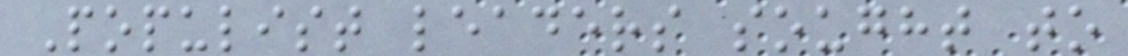Populist leaders sought to
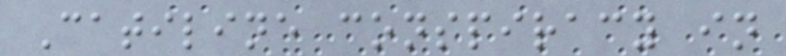Catiline conspiracy in
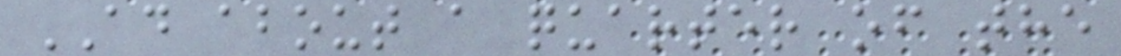AD about a quarter of the
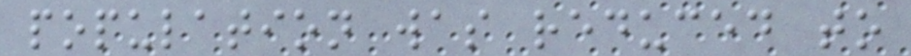population was reduced to
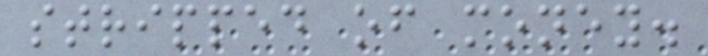stripped of money.
